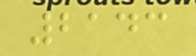2143
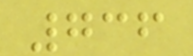736
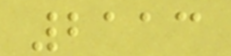2113
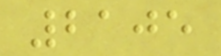2105
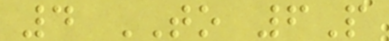4 TO 6P
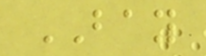BAY
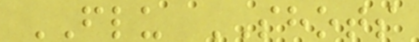FLU SHOTS
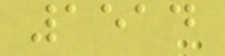1514
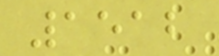1512
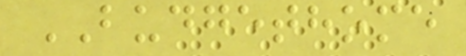BUDGETHOME
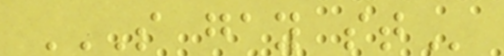S GAY ST
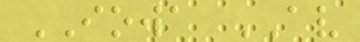IOWA AV
